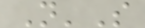N'S
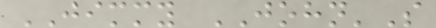JIMMY JOHN'S
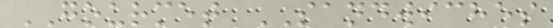GOURMET SANDWICHES
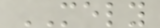MELY
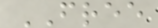FREE
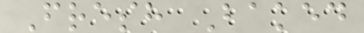Fresh Baked
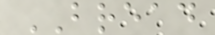BREAD
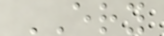ERY
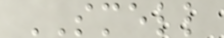SMELL
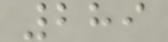289
